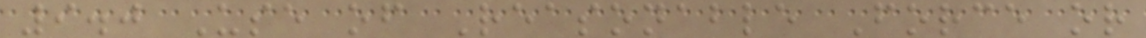9.0 Use of Reasonable Force or
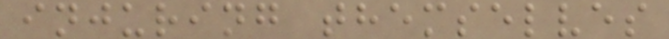injuring themselves
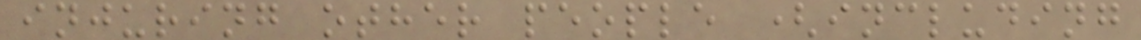injuring other people (including
